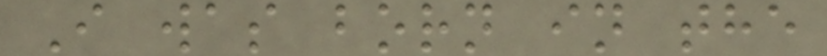I was born in the
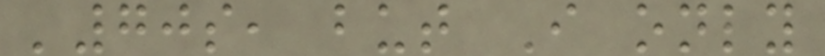'70s, but I only
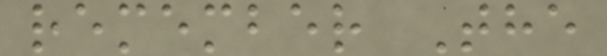remember The
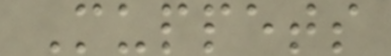Muppets
